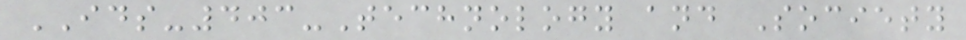IDS-403-Technology and Society
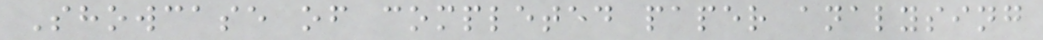Showcase of completed paper analysing
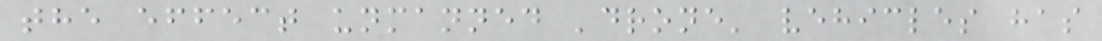the effect unmanned 'drone' vehicles has
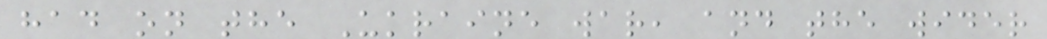had on the Ukraine war, and the wider
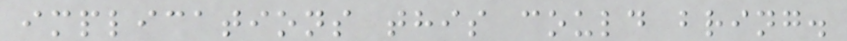implications this could bring.
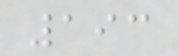193
